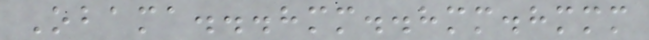Obama...hmm..hmm.hmmm
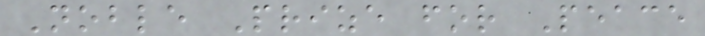Noble Prize for Peace
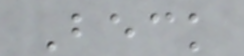Beck
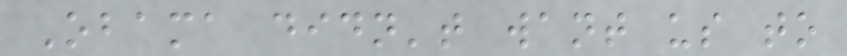Obama didn't want us to
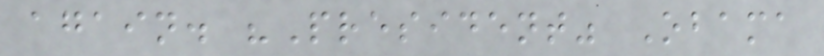again. "President" Obama
